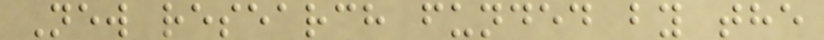New research funded by the
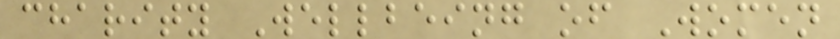charity Wellbeing of Women
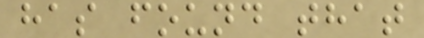has found that
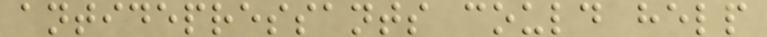antidepressants could help
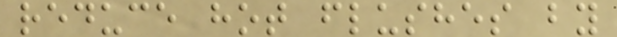reduce hot flushes by
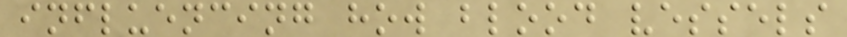influencing how blood vessels
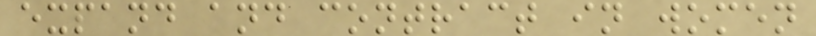expand and contract in women
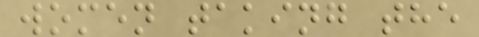women taking the
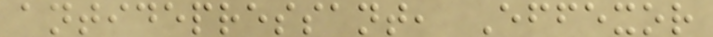antidepressant, Effexor
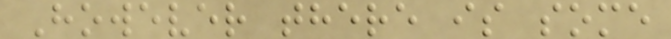However there is some
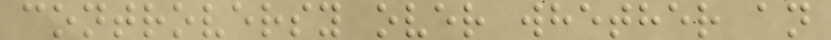controversy over whether an
